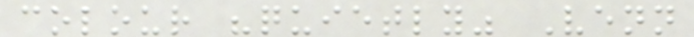colour "quietly" Venn
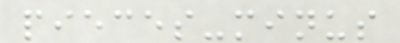pieces-minus
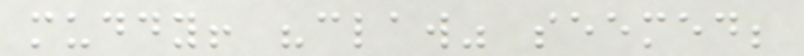muddy! "claw" seemed;
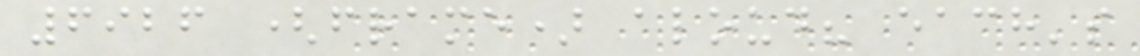6926 (frame) aloud? each's
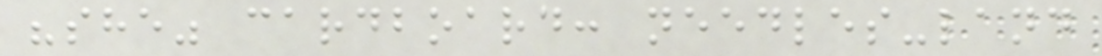"she" cardboard: needles-land
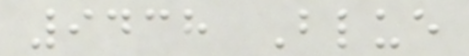9438 Blue
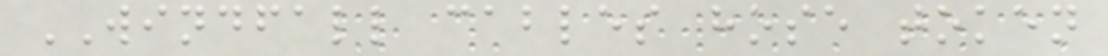WINDFALL cables hose token
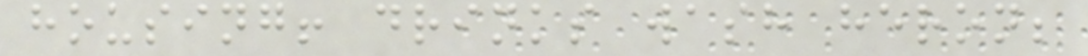housing! drinks wash heron;
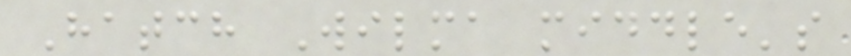Hatch Wilma middle's
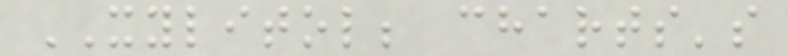XYLITOL; charts's
